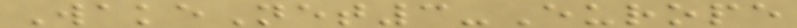WakeNet3-Europe
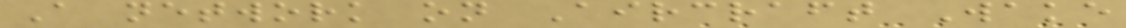A network on Aircraft Wake
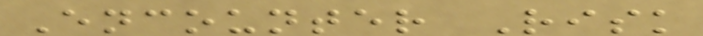Encounter Risk
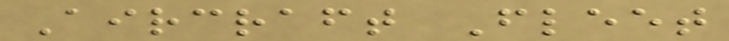Aircraft Fleet
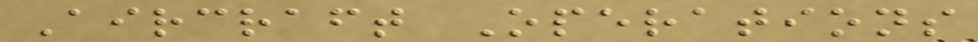Aircraft Operations
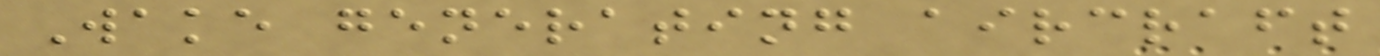Wake generating aircraft
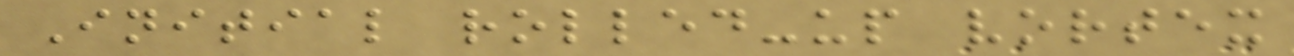Initial rolled-up vortex
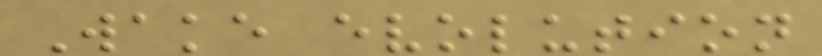Wake evolution
